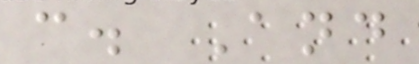c. And
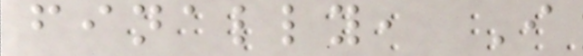finally, I
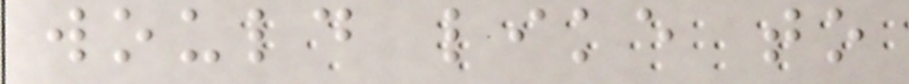would like to
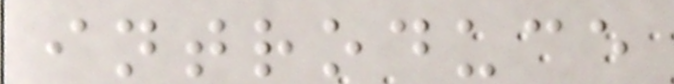introduce
